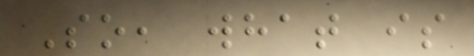So, what is
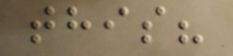this?
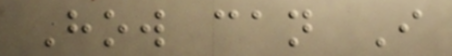How can I
